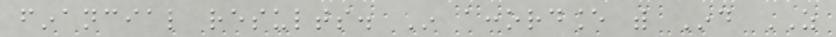financial results. In accordance with Ind AS
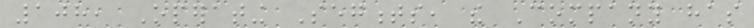108, Operating Segments, the Company has
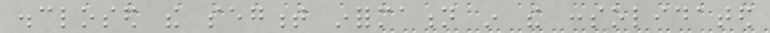disclosed the segment information in the consolidated
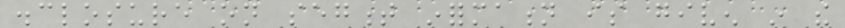disclosure on segment information is given in the
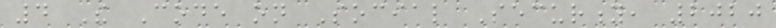4 The Code on Social Security, 2020
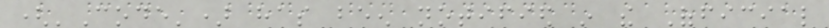('Code') has been notified in the Official
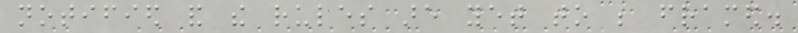notified and the rules are yet to be framed.
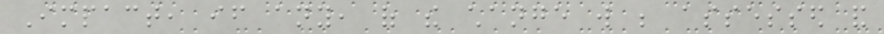Impact, if any, of the change will be assessed and
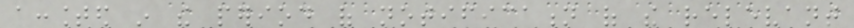accounted in the period of notification of the relevant
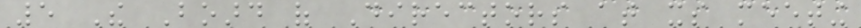5 The Board of Directors at its meeting
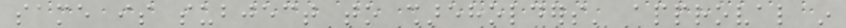same is subject to shareholders' approval in
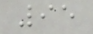95
